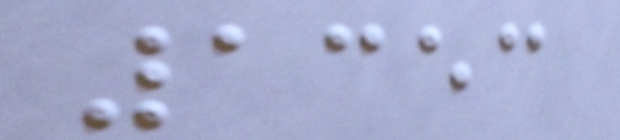1353
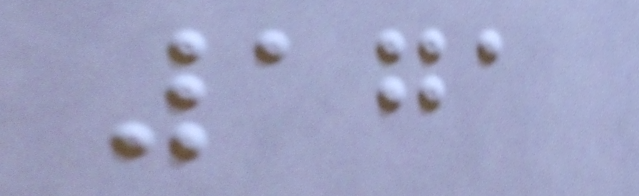171
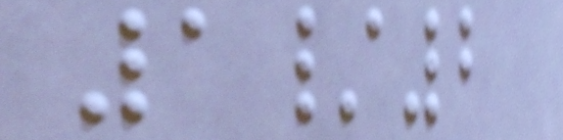1/2
